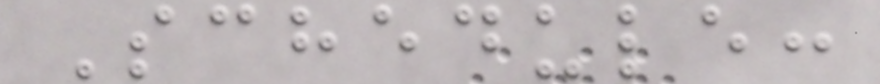Schedule:
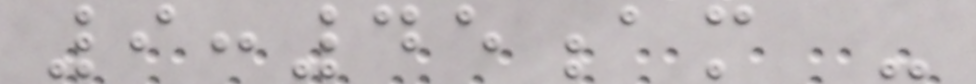9:45am -
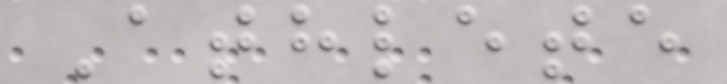Athlete
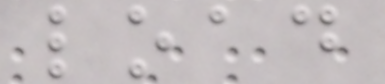load
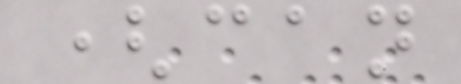(can
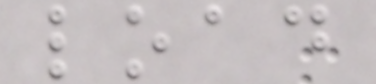load
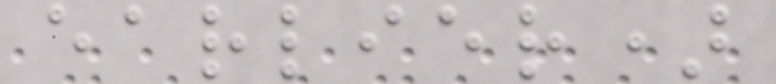earlier)
